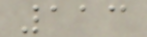113
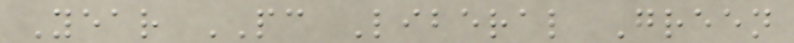Year PC Liberal Green
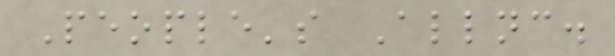People's Allnc.
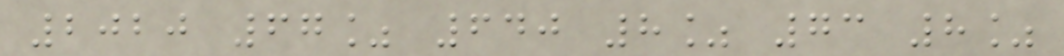2020 67% 640 8% 73 8%
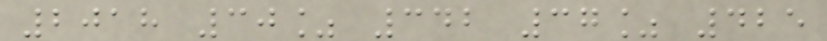2018 30% 342 37% 425
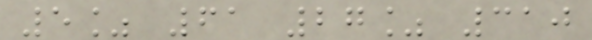5% 61 27% 310
